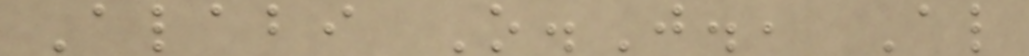Alabi O.J., Al
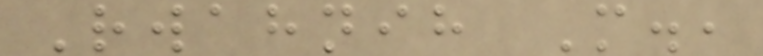Rwahnih M.,
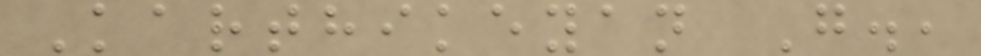Karthikeyan G.,
